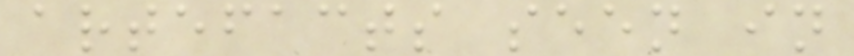artefacts seen in
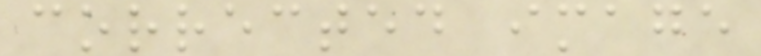corrected image
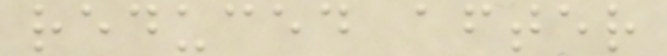reduced after
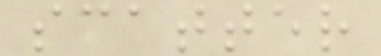scatter
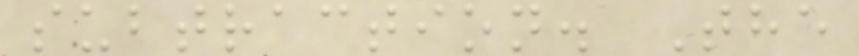subtraction. The
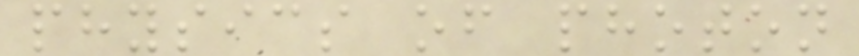physics of photon
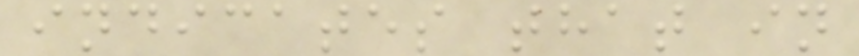indicates that in
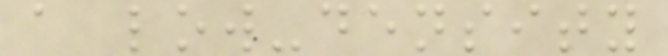a low-density
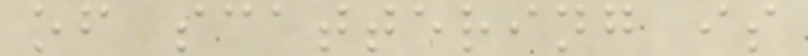of scattering is
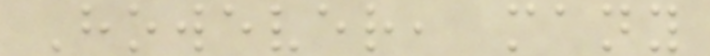However, many
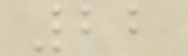22
